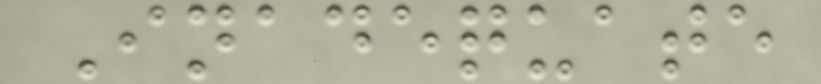Inadequate
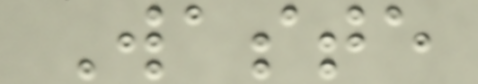Waste
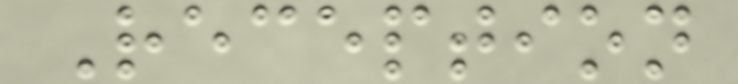Reception
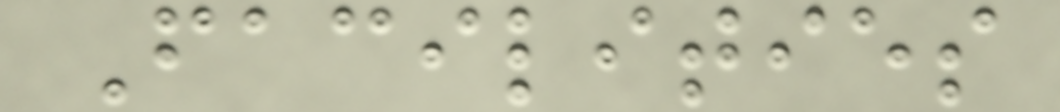Facilities
